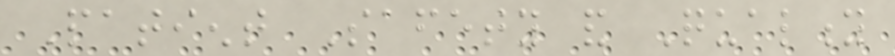Patient Safety and Quality
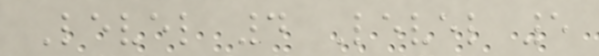Level 4 Level 5
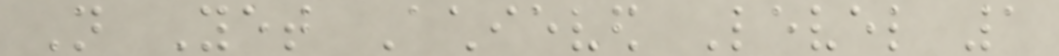Not Yet Achieved Level 1
